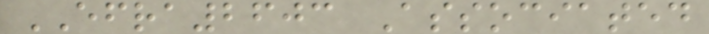EFRA2603 Associated
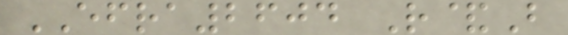EFRA2604 R&B
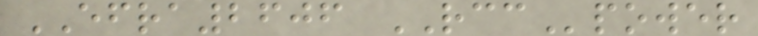EFRA2606 RCCpower
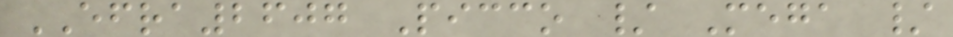EFRA2607 Picco / Mega /
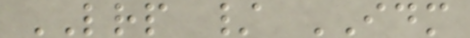LRP / IDM
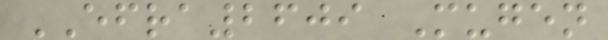EFRA2609 Mugen
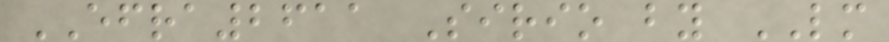EFRA2611 Sirio by LM
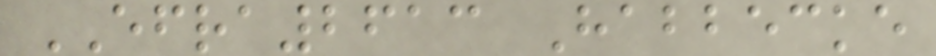EFRA2613 Habbecke
